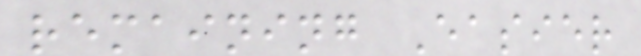remaining Easier
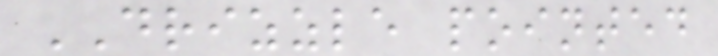DRIZZLE pointed
